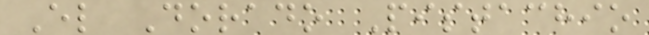El Dorado Pistachio
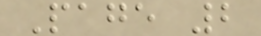Page 2
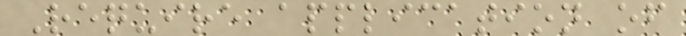Require application of
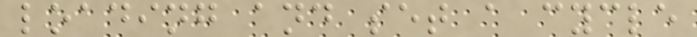loading and set a cycle
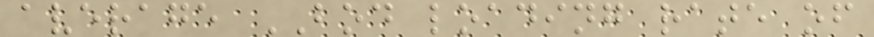average BOD loading rate of
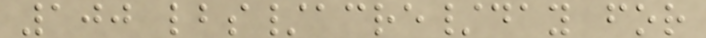100 lbs/acre/day for
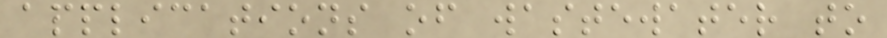applications of wastewater to
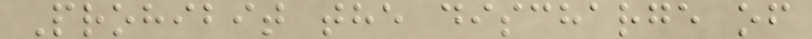Prohibit the discharge of
